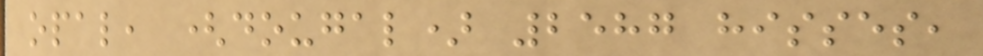opal, (dougal) 2587 hisses,
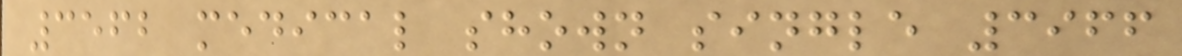3562 medical shown single 3966
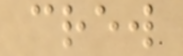crew
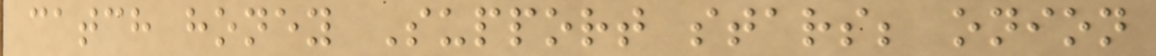catch honey Support stars; onion
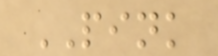PINK
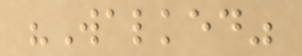"Walked"
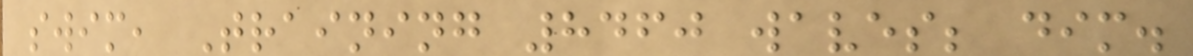swim, Training 8460 waves; dim.
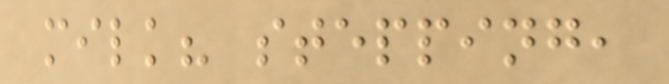milk? stepping,
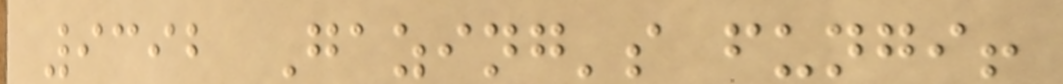9392 Gazing's fungi!
